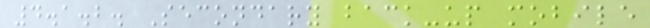4.1.2. Secondary back-up mobile
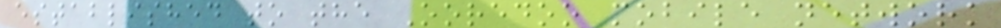established to the Ooredoo mobile network
